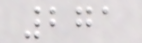271
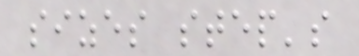sizes step's
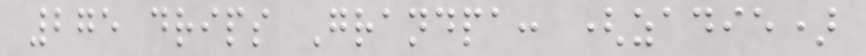275 drips Grandpa: (zadie)
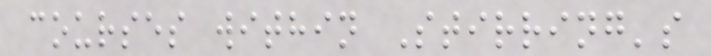courses within Stirring's
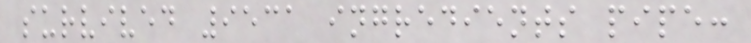survived 9531 ingredients pipe:
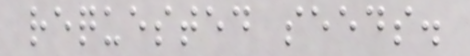requested seeds.
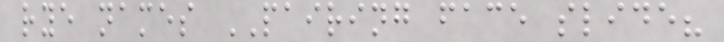rye names PAIRING face slide?
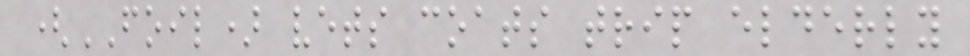(FOIL) vets coats trip elderly
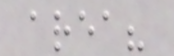area?
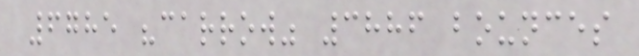6785 "carrow" 3886 bounces
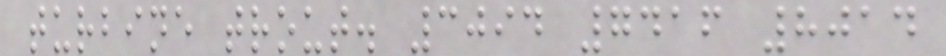turbine trout. 3094 7416 8014
